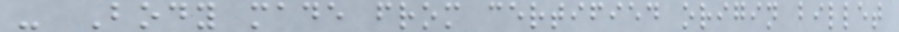- Body made from certified origin billet
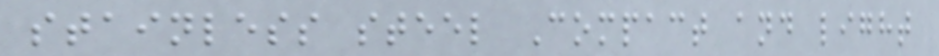stainless steel Compact and light
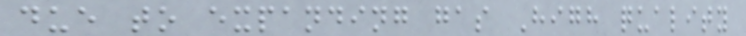due to expanding gas High quality
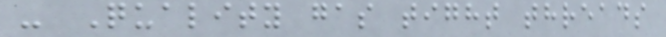- Quality gas tight threads
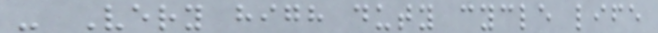- Very high duty cycle life
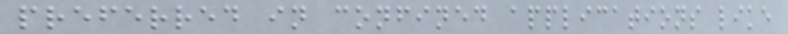preferred in confined applications like
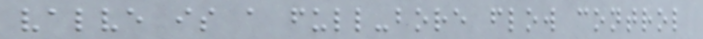valve is a full-bore flow control
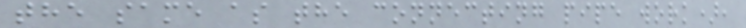the same as the connecting pipe work),
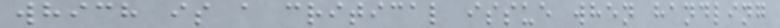which is a critical issue when handling
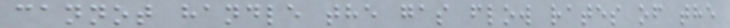cannot handle the gas flow rates of the
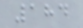184
